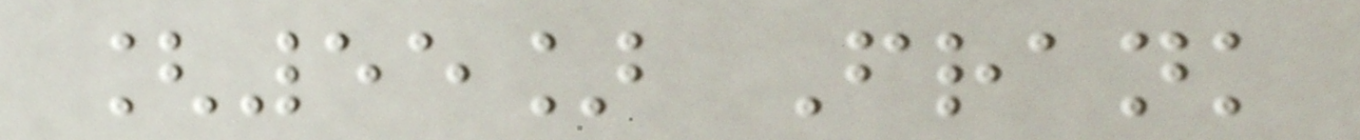[55] Frank
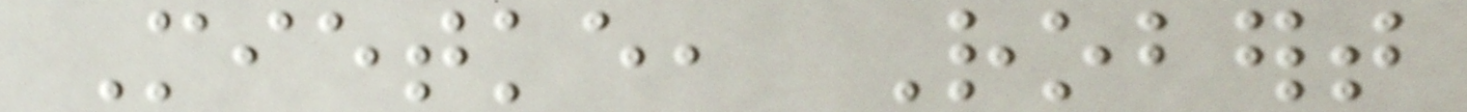Mietke, Robert
